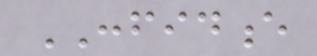CONFIDENCE
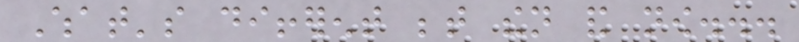What's different between then and now...
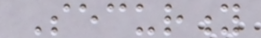Security
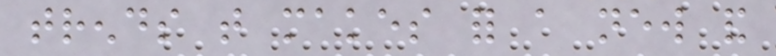trends that makes for a new and
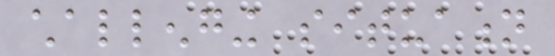challenging situation
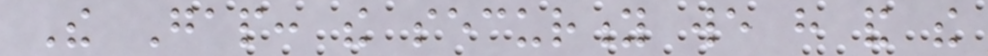The Gap: the security we have and the
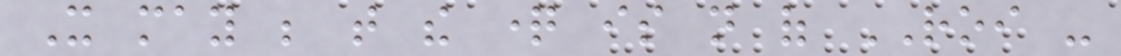It may be that the question is not of ROI -
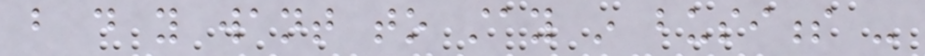but do you want to stay in business -
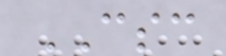CSC
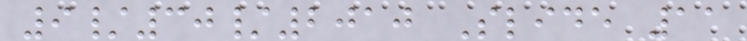9/30/2010 Slide 11
